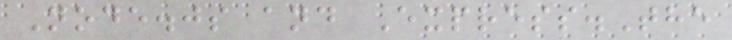Node.js and Express.The
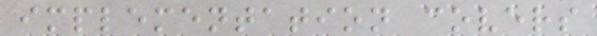implementation covers
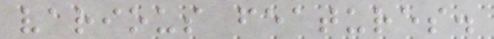various features.
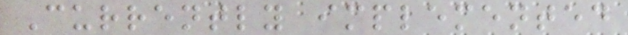Currently implemented
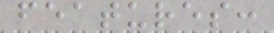features:
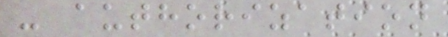- authorization
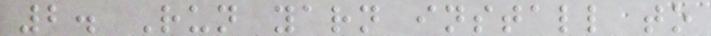2. Run yarn install to
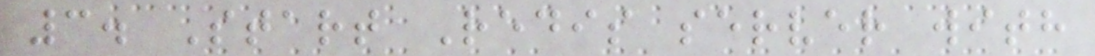3. Start Redis server with
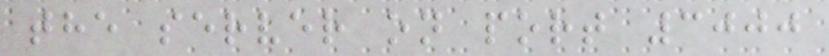the server on port 3000
